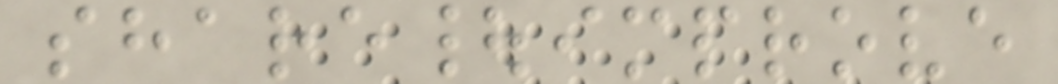share|improve
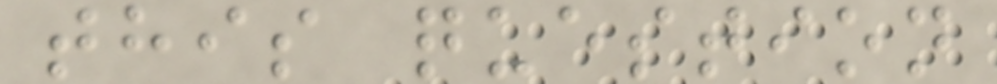this question
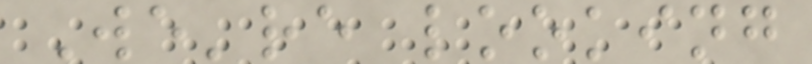We're looking
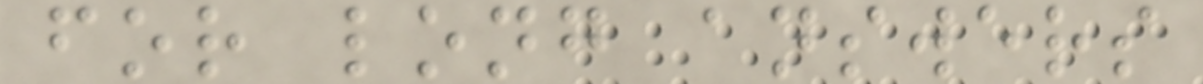for long answers
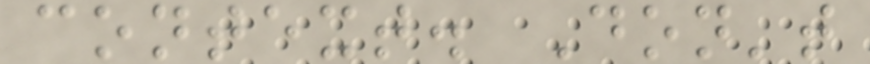context. Don't
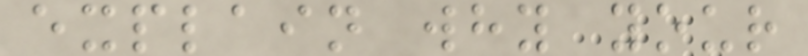explain why your
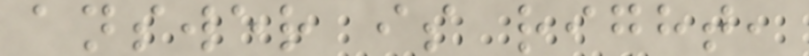answer is right,
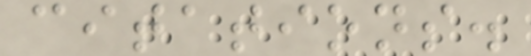citations.
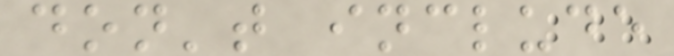don't include
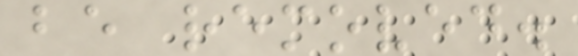be removed.
